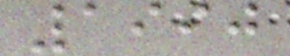1990
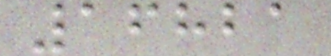16821
